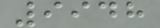9948
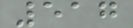517
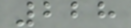228
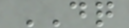DQ
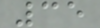35
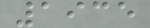1935
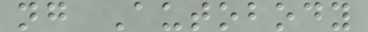ng Autobody
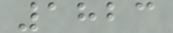1823
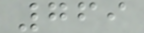769
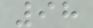98
